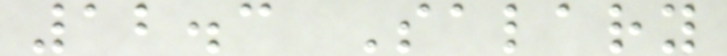12.3 Salary
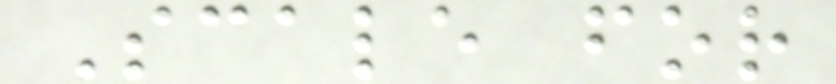Scale for
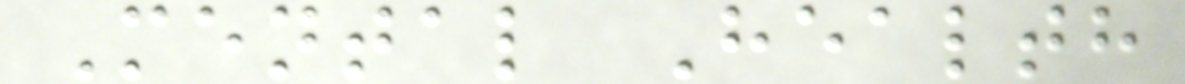Mental Health
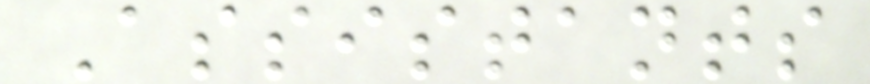Assistants
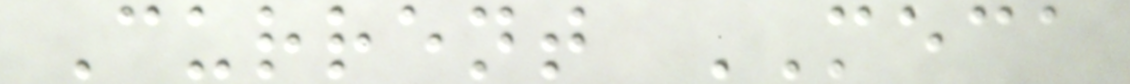Current MECA
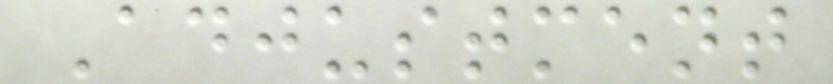Adjustment
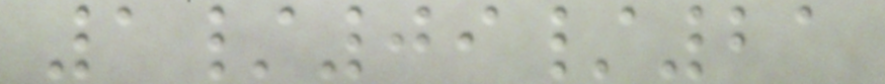1/09/21
